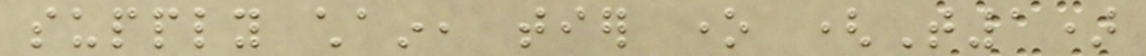supply chain, tier one (T1)
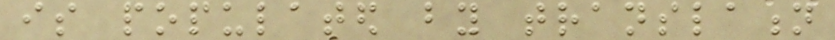is populated by translation
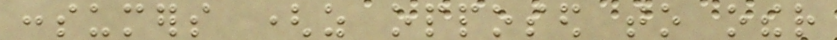consumers (as opposed to other
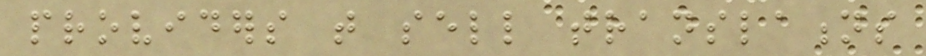providers that sell translations
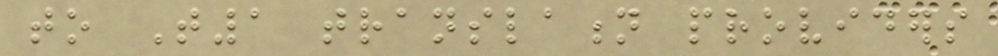to T1 translation providers
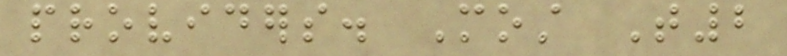providers. Most T2
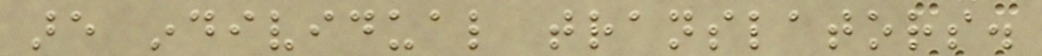are individual translators.
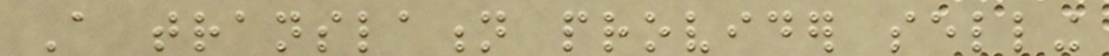A translation provider selling
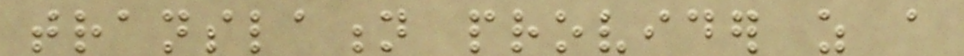translation provider as a
